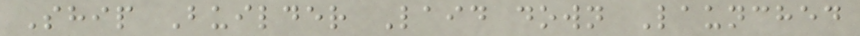Ship Builder Laid down Launched
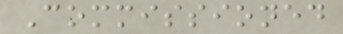Commissioned
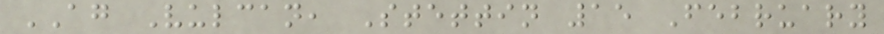AG Vulcan, Stettin 15 February
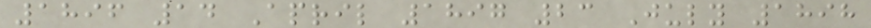1896 14 April 1897 23 July 1898
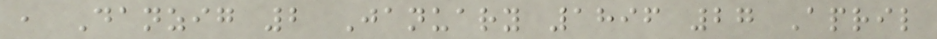, Danzig 2 January 1896 27 April
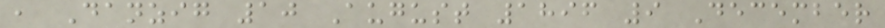, Danzig 10 August 1896 9 December
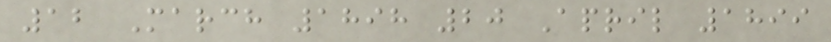12 March 1898 20 April 1899
